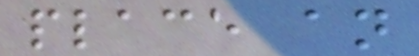place an
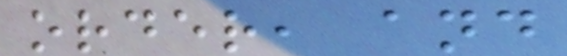order, and
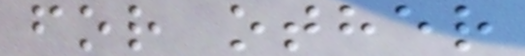for other
